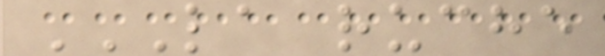LA RUCHE
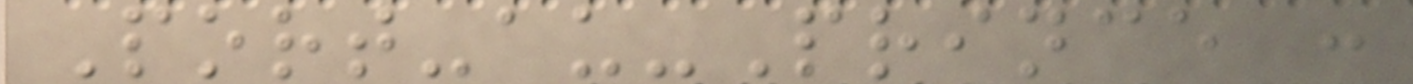Port-au-Prince :
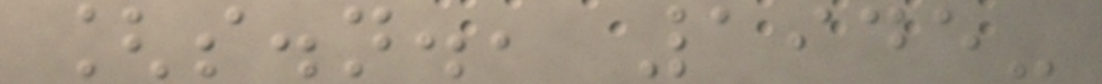[s.n., 1945-
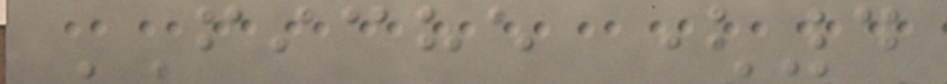FICHE (4
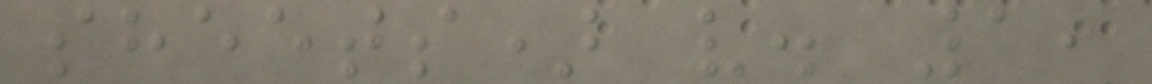sheets) v. 1,
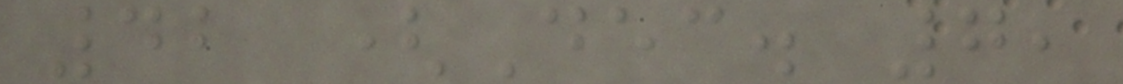42 (Dec. 7,
